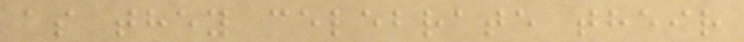as they celebrate their
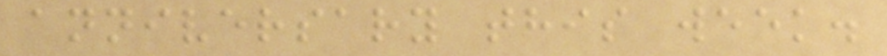anniversary this week.
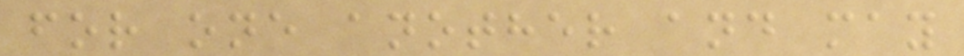for one another and may
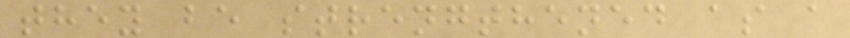they be strengthened as a
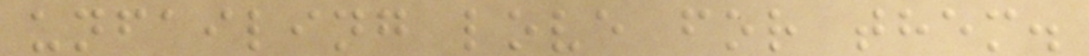unfailing love for them.
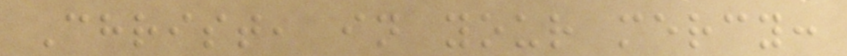Christ, in your mercy:
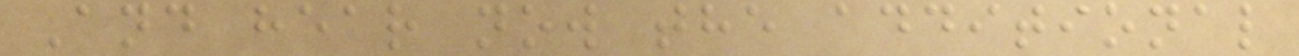And hear now the additional
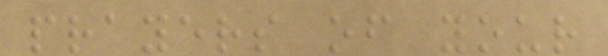prayers of your
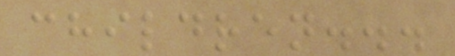children...
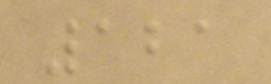121
